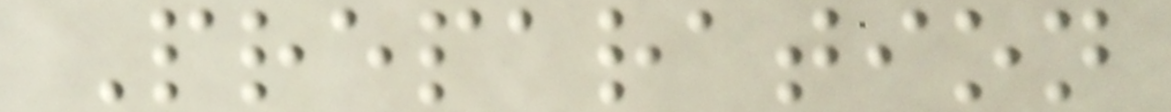Preparation
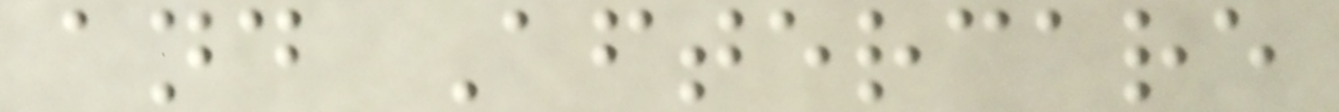and Aftercare
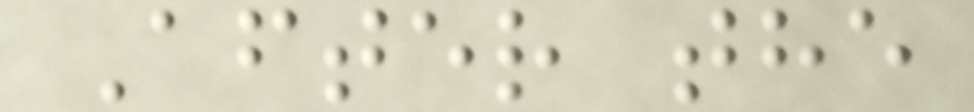After the
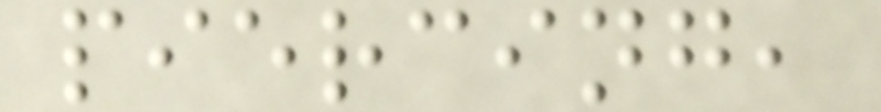piercing,
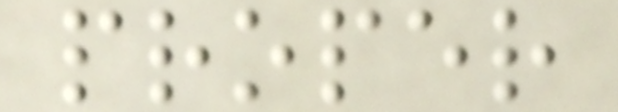proper
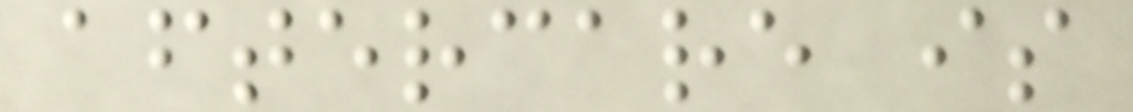aftercare is
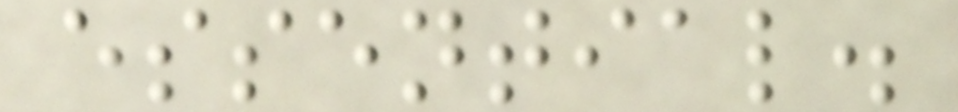essential.
